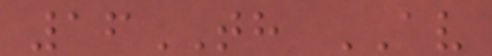16TH AV
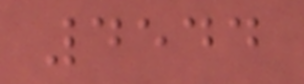4544
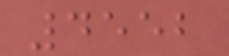4552
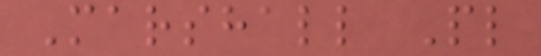Marshall Pl
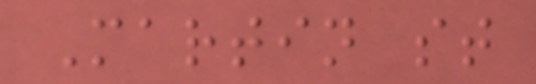Martin st
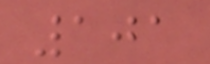101
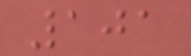101
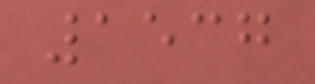1537
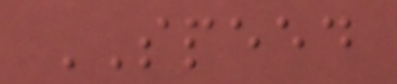SPEED
